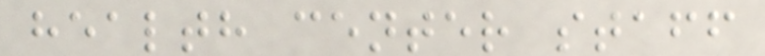health center staff
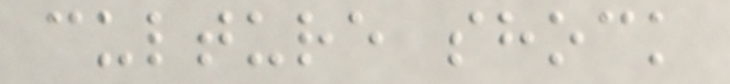culture shock
